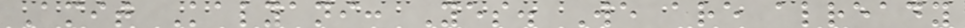Amit Kalyani: Yes. We are already
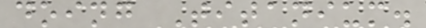doing Titanium.
